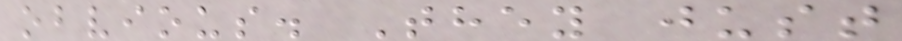obvious. They just
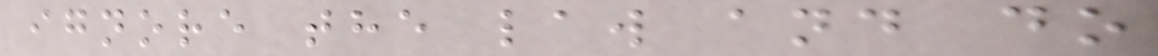ignore the law and do
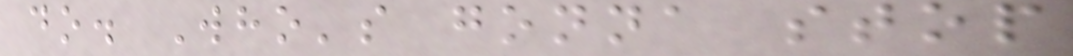do. Who's gonna stop
